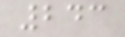243
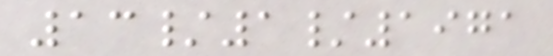13/1/1971
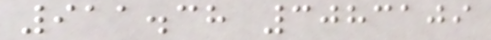911.38 3083109
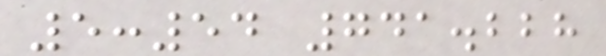5:54 741.228
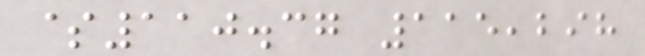$110.37 115,298
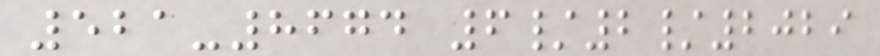521-8674 6/2/2029
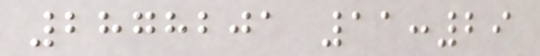2878201 11:29
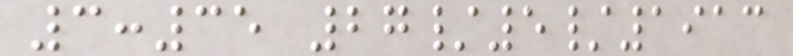3:35 27/5/1913
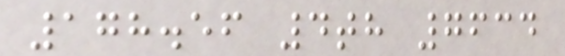178.56 4th 7634
